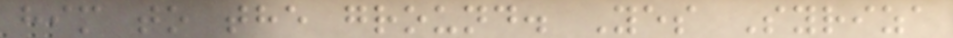him to the ground. Yes Syriza
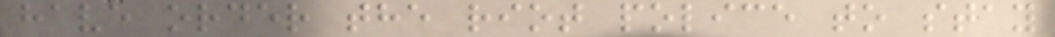have order the riot police to stay
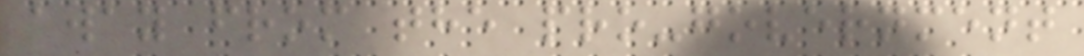away from the pro-government
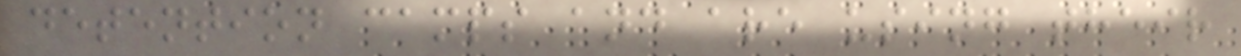detention camps and are using their
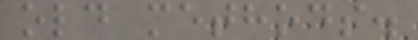old methods.
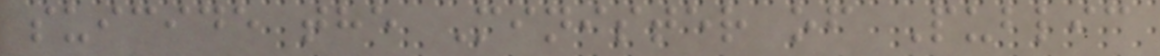suicide the Minister of Public
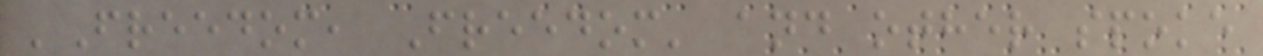'Freedom, Freedom' and other spoke
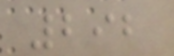292
